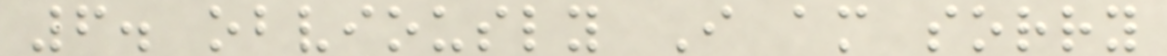6. obviously I am sorry
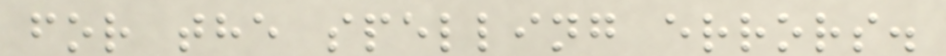for the spelling errors.
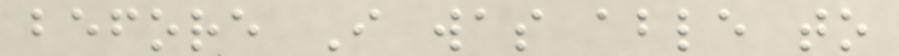before I was able to
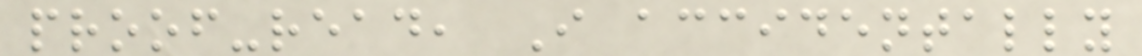proof-read, I accidentally
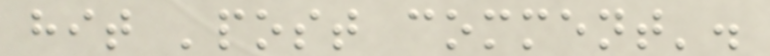hit 'post comment'.
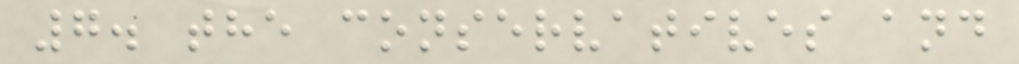7. the conservatives and
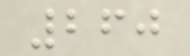260
